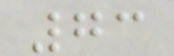73
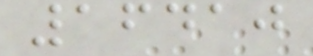16410
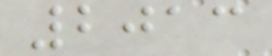2013
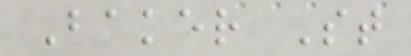Baker St
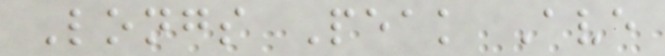Longs Peak Ave
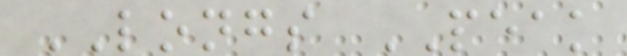LONGS PEAK
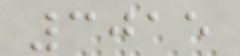3015
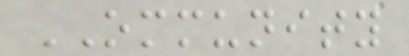OMMUNITY
